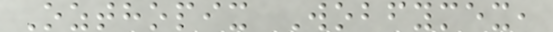Ozthopix Wobfymex,
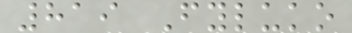819 Fyluko
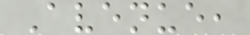Avenue,
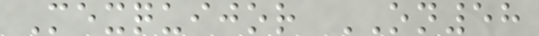Mexquijor ON58
